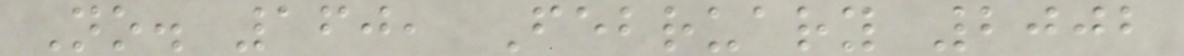No. 160, February 2002
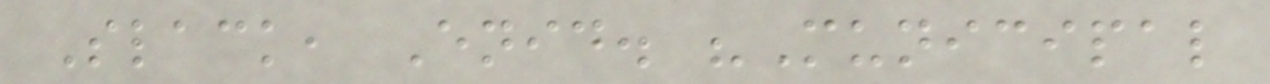Slack, Enid. "Municipal
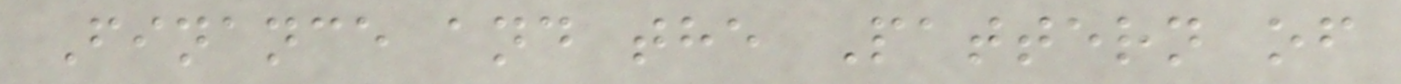Finance and the Pattern of
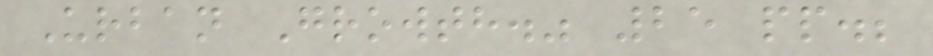Urban Growth." 25 pp.;
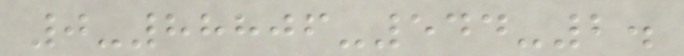0-88806-544-2.
